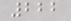222
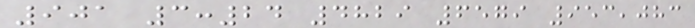901 3:24 4829 6579 953,083
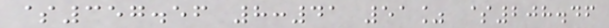$357.56 8:41 51% $208.46
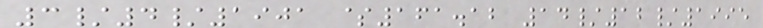3/4/1901 $161.12 14/12/1995
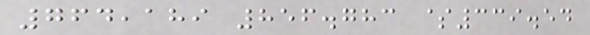764,189 856.783 $339.54
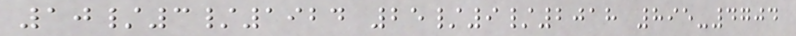10/3/1924 25/9/2018 895-4704
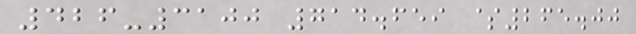426-3100 714.659 $265.00
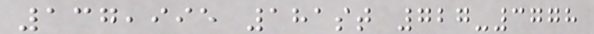137,995 181st 727-3778
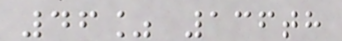46% 136th
